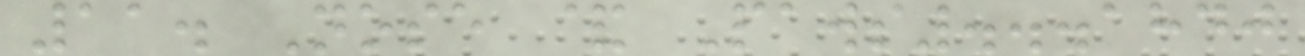11. Nose & Paws...1840
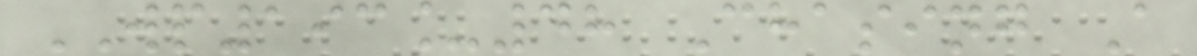WP193_48 Chasing A
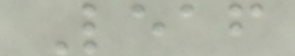Leaf
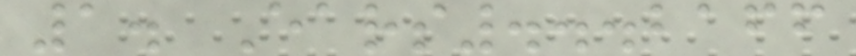1. Ears...2166
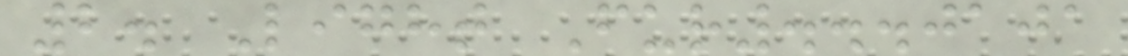2. Light Fur...0101
